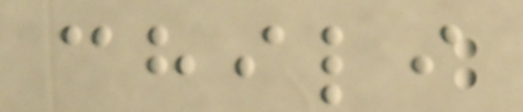chili
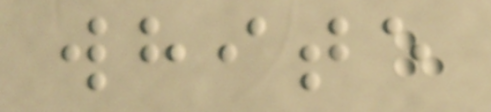white
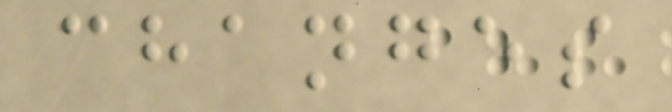changes
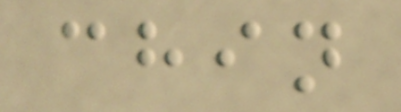chin
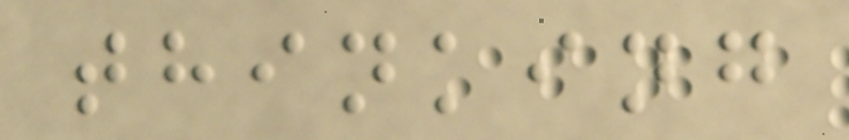thinking
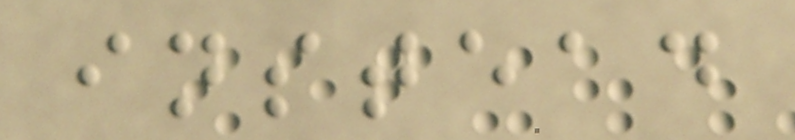instead
